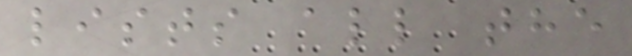lists all the
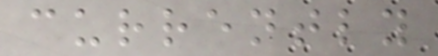currently
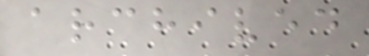archived
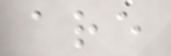are
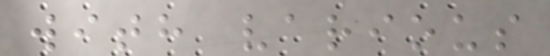with various
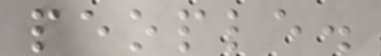people.
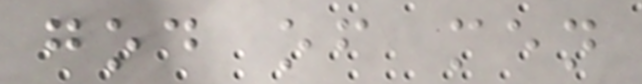god of men
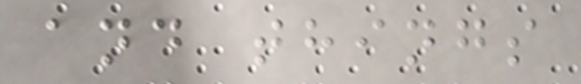and things
